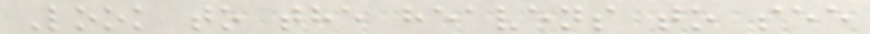Look to the heavens to see
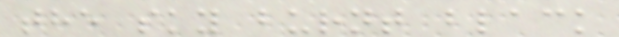the sky burnt black
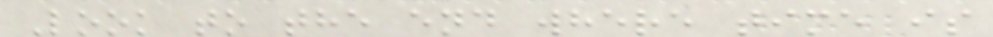Look to the end where time is
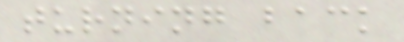turning back
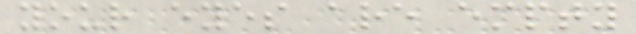your eyes are empty
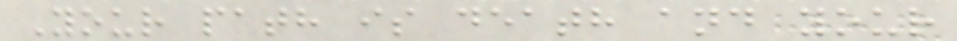Your path is death and your
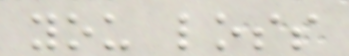you loss
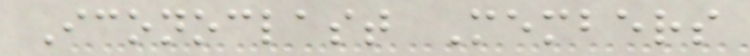Iconoclast Members
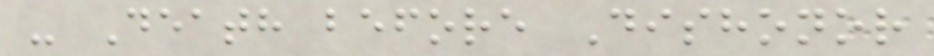- Death before Dishonor
